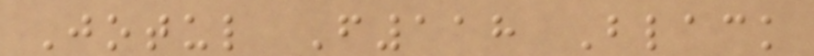Jotul F118 Black
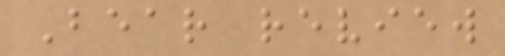Bear review
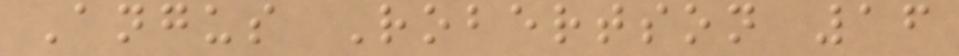Angus Robertson 16
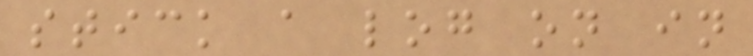stick a log on in
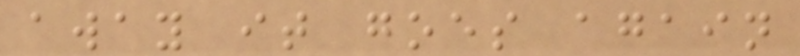away it goes again
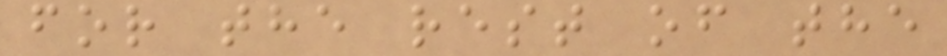for the rest of the
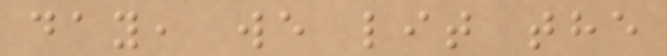day, we lit the
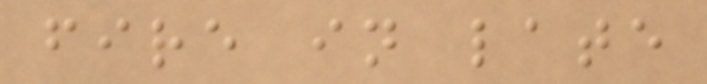fire in late
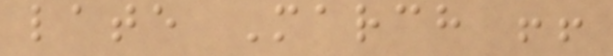late March !!
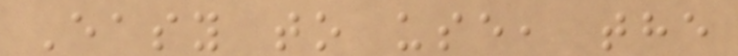Easy to use, the
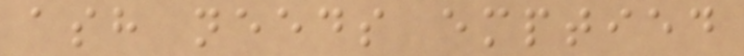ash needs emptied
